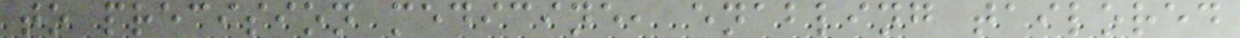to precision medicine, enabling tailored
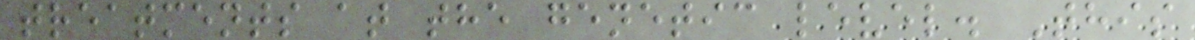treatments at the genetic level. This
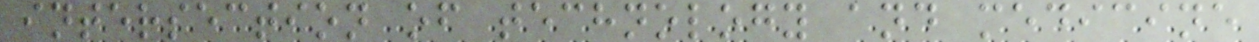intersection of technology and medicine
